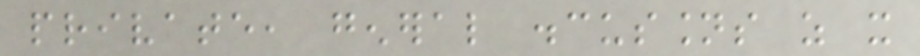private, general discussions as it
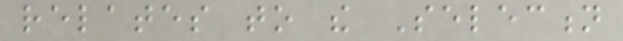relates to the Selection
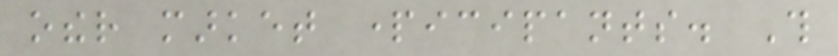other market participants. This
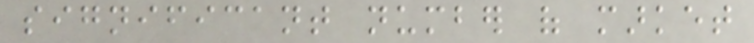significant number of market
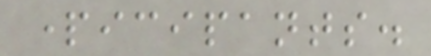participants.
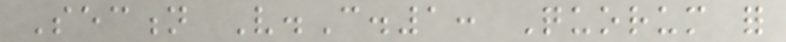Section V.C.1: Quorum for
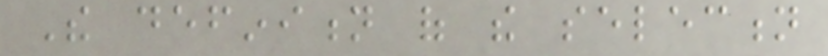The definition of the selection
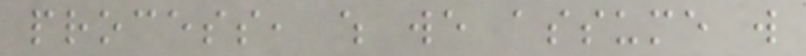process, which we assume will
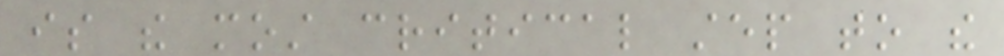is the most critical step to the
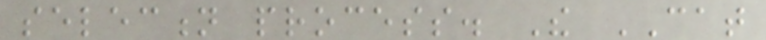selection process. The CAT
